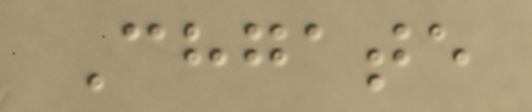Chgate
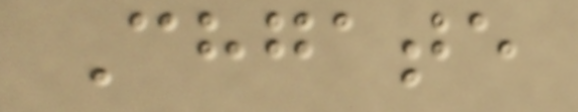Chgate
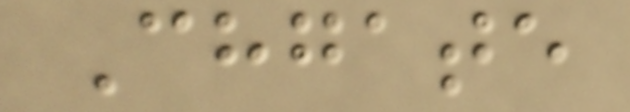Chgate
